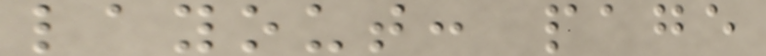layout: page
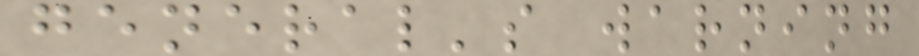general's warning
